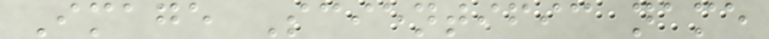Image Scientific name
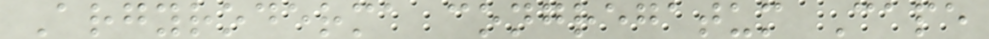Argyroderma congregatum Cape
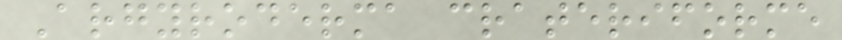Argyroderma crateriforme
